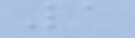1
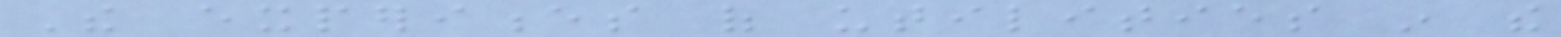The experiences of utilities in the
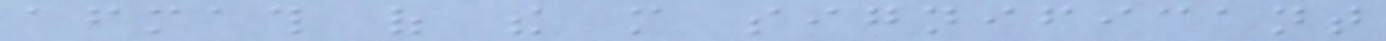aftermath of the more significant
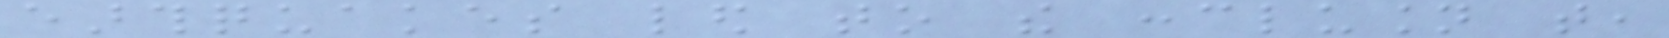earthquakes led to the conclusion that,
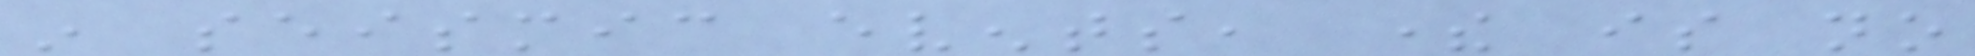in seismic events, there is no
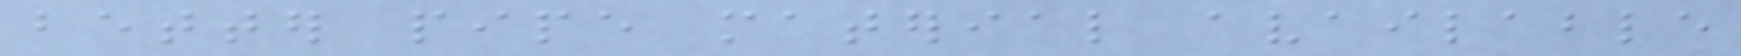better pipe material available
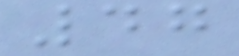47
